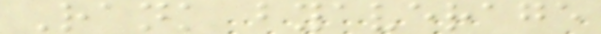Rank byaverage
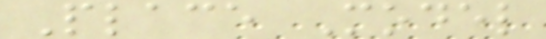Place Model
